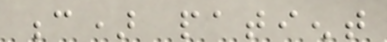c) patient
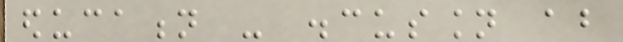education - discussion about
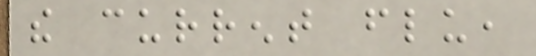the current flu,
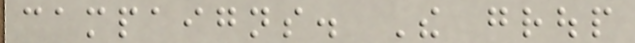campaigns. The group
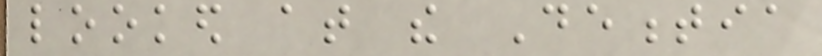looked at the Dementia
